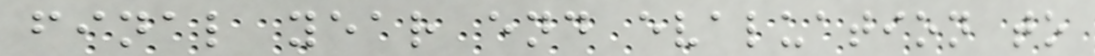final year end evaluation to
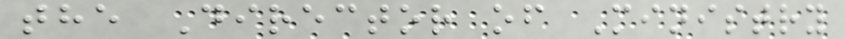the Director of Ministry
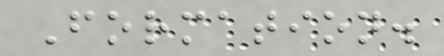Formation.
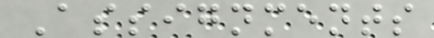Assignments
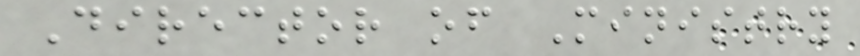Director of Ministry
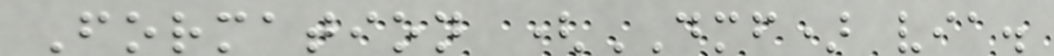Formation (DMF) via.
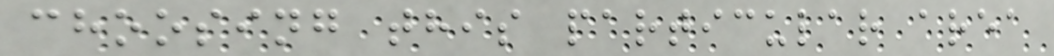choosing this particular area
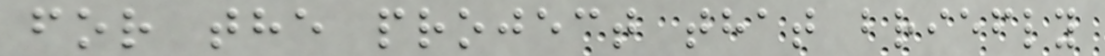for the project that briefly
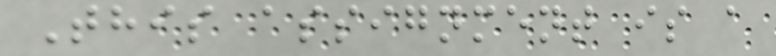This assignment is a
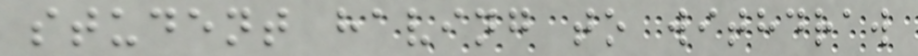student having to withdraw
